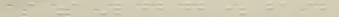$77.64
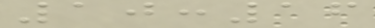10:16
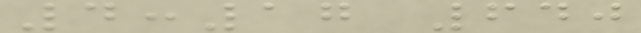4:17 640
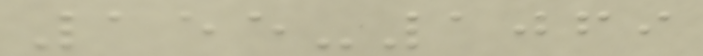155-1069
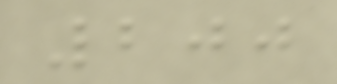200
